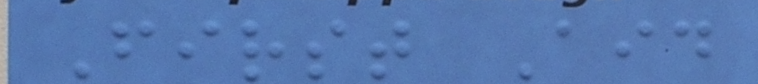First Aid
